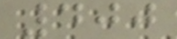400
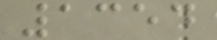1354
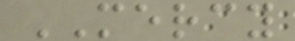MERCY
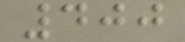400
